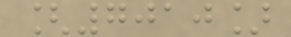[7010]
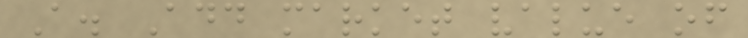A. Add market value of
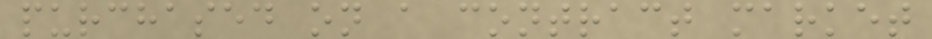purchased on a contract market
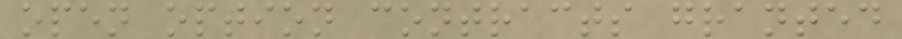open option contracts granted
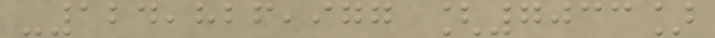-124,826,977 [7033]
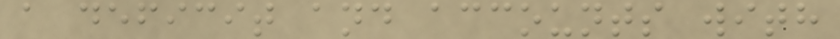a deficit and accounts with
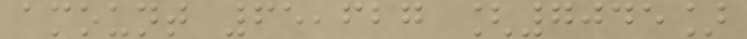amount 65,627 [7045]
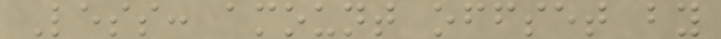Less: amount offset by
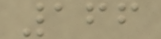166
